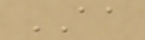AA
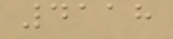4118
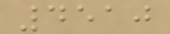4510
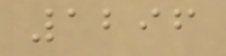1296
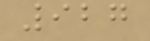927
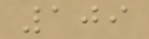109
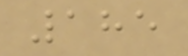185
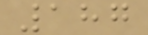187
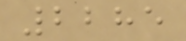2285
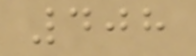408
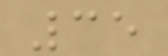35
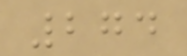274
